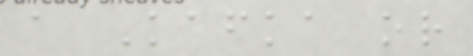a Kafka or
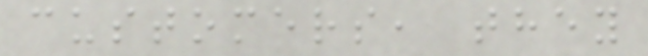customers, they
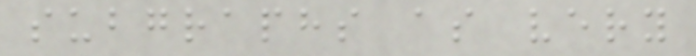subgraphs as very
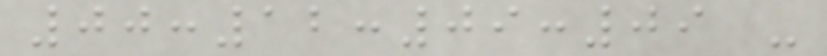00:12:09:09 -
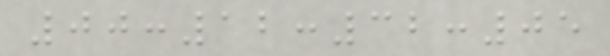00:12:32:05
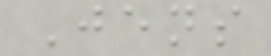Jens
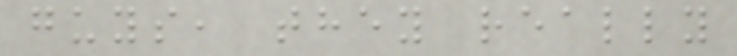guys, they really
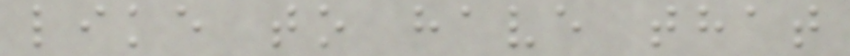like to have that
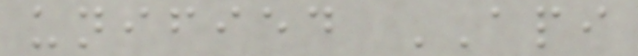unified API
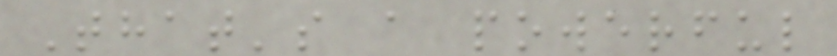That's a powerful
